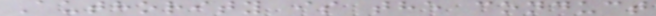Authority is the conduct
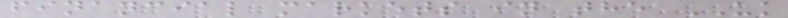financial markets in the UK
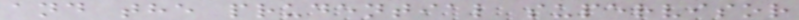and the prudential supervisor
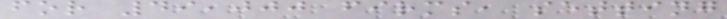for 49,000 firms, setting
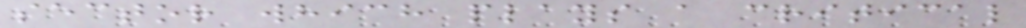sector which plays a critical
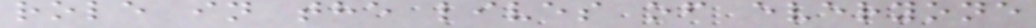role in the lives of everyone
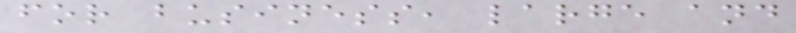for business, large and
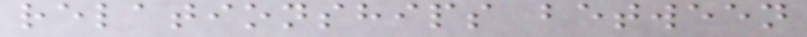relationships between
